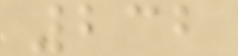232
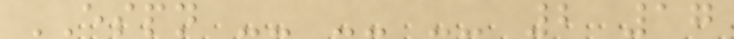ESPN -- -- -- 2 17
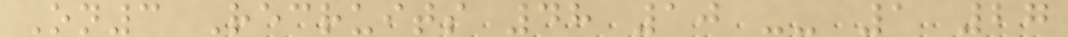On3 Recruits 48 10 -- 1 27
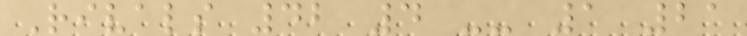Rivals 42 4 -- 1 21
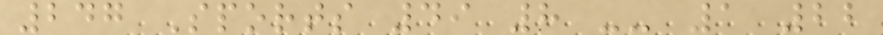247 Sports 49 8 -- 1 22
